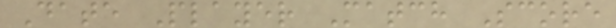Date Player Match Score
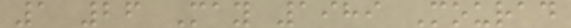1 26 May 1989 Mourad
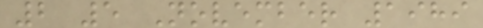2 5 November 1989
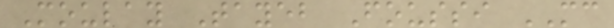Moulay Tayeb Foussi MC
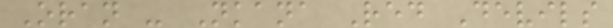Oran - Nkana Red Devils
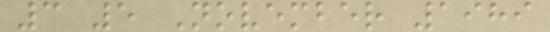3 5 November 1989
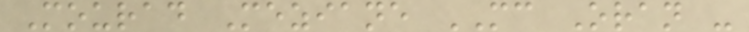Mourad Meziane MC Oran -
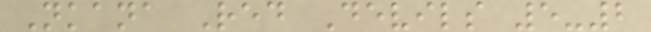Nkana Red Devils 5-2
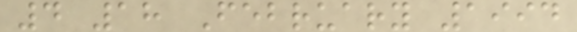4 18 February 1994
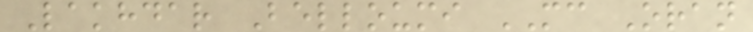Lakhdar Belloumi MC Oran
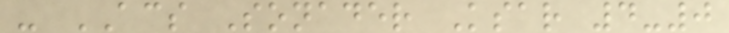- ACS Sonader Ksar 4-0
